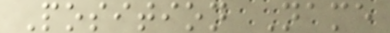Position Name
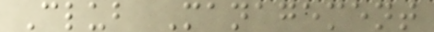Club Management
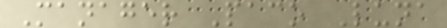Manager Paco Luna
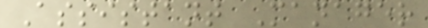Assistant Manager
